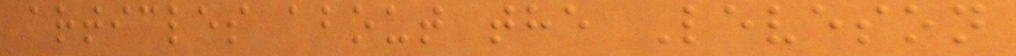articles about the Leveson
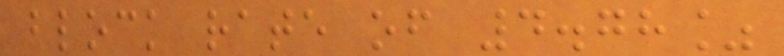block rate of 4.78%
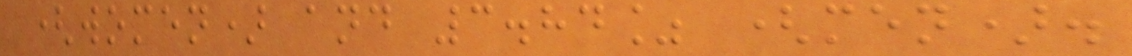(women) and 3.84% (men).
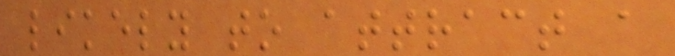likely to attract a
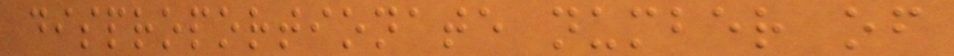disproportionate number of
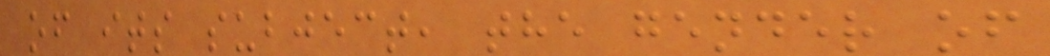of its subject, the gender of
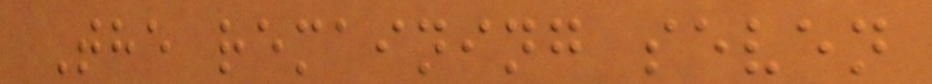The remaining seven
